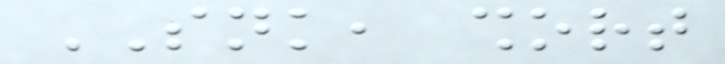SNK, short
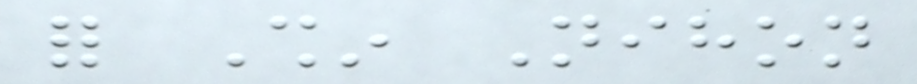for Shin Nihon
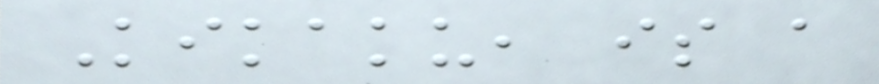Kikaku, is a
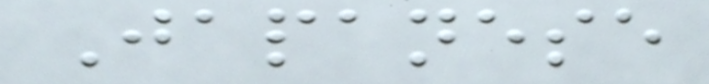Japanese
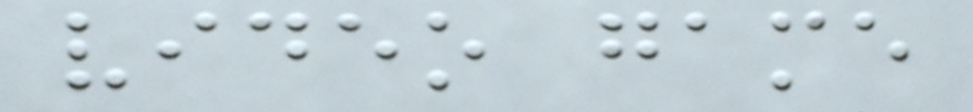video game
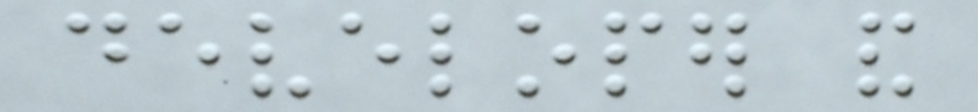developer and
